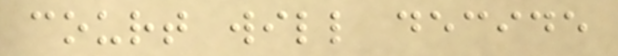court will decide
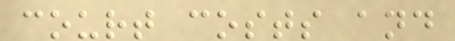court costs and
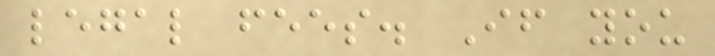legal fees. If you
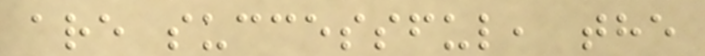are successful, the
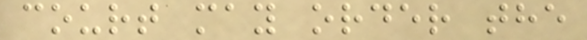court may order the
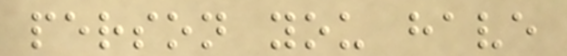person you have
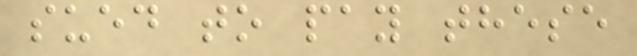sued to pay these
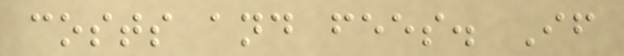costs and fees. If
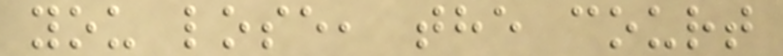you lose, the court
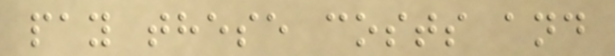pay these costs and
